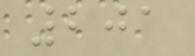201
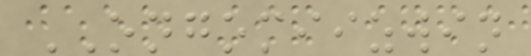ONGOMIIZWIN
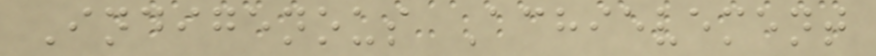Indigenous Achievement
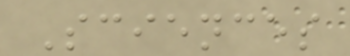Sciences
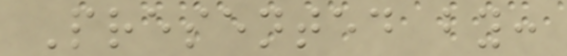Presented by:
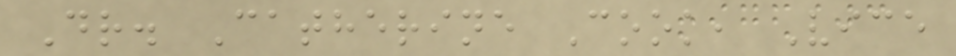Dr. Catherine Cook, Vice
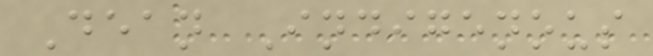Dean Indigenous
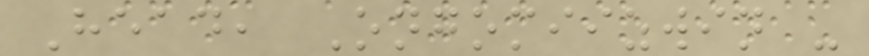Head, Ongomiizwin -
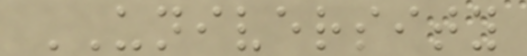UNIVERSITY
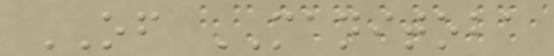OF MANITOBA
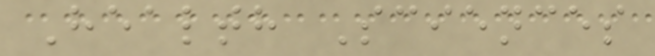Health Sciences
